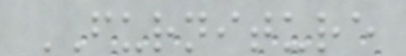FURNITURE
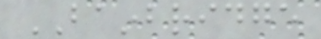BAINBRIDGE
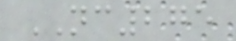NC275
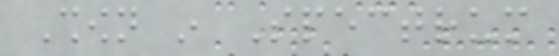Shown in Spectrum
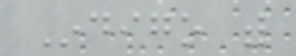Indigo with
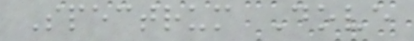Spectrum Dove
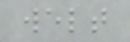welt
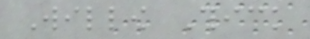Willow Thick
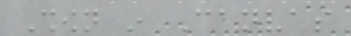Shown in Canvas
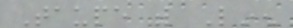Taupe with Linen
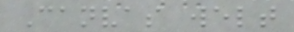Canvas welt
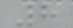8
